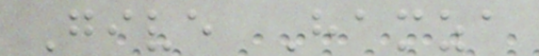Give Hamza
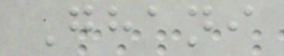Ghani
